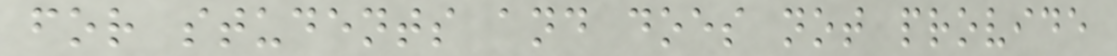for students and does not provide
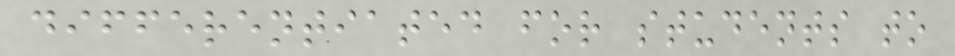differentiated for students to
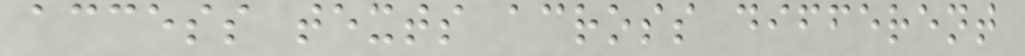access texts across different
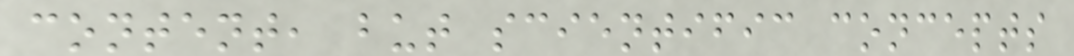content, but scientific concepts
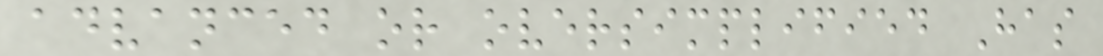advanced or oversimplified Has
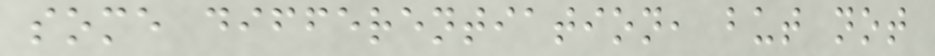some differentiation, but not
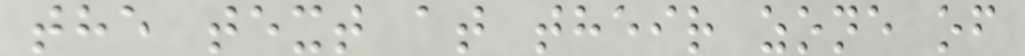the text at their zone of
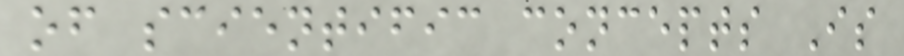of scientific concepts Is
